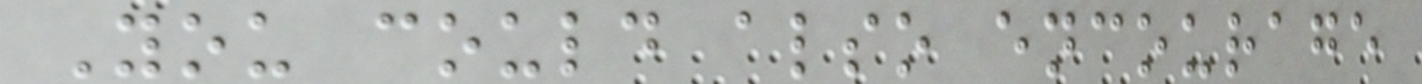You could also encourage
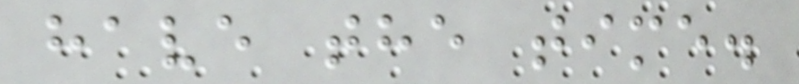have the time.
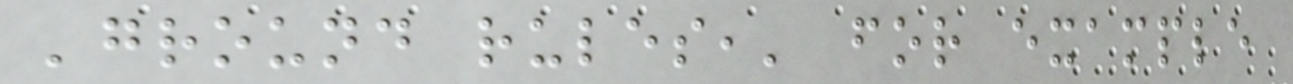'ground rules,' for example
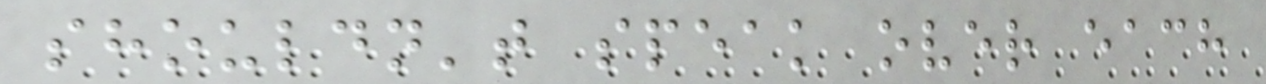shouldn't speak over each
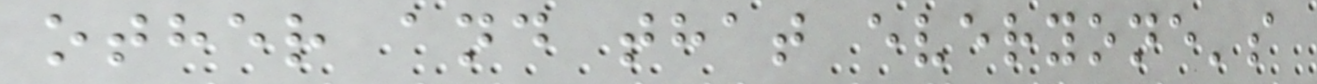other and that everyone's
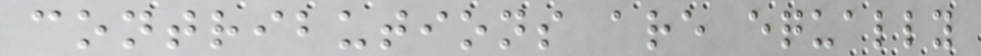contributions are equally
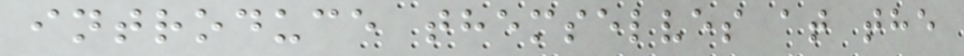introduce themselves at the
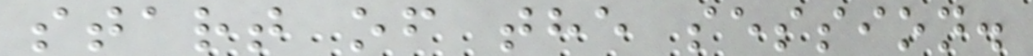start of the session.
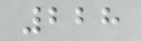228
